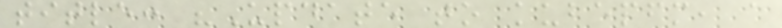title: "Update to kubepfm, a
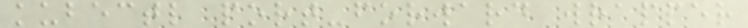kubectl port-forward wrapper
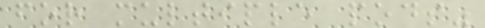for multiple pods"
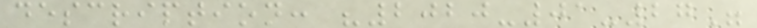description: "2020-01-27"
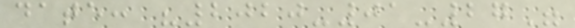date: "2020-01-27"
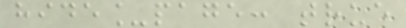hide_page: true
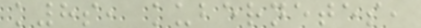k8s, kubernetes,
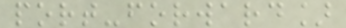port-forward]
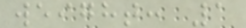weight: 1
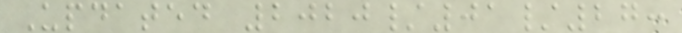Updated 2020/01/27:
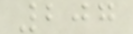207
